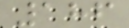186
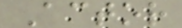Actor
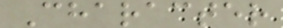Character
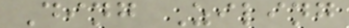Ding Ziling
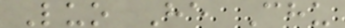Luo He Chu
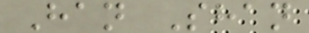Han Shan
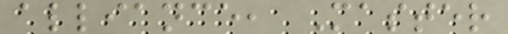alliance, Master
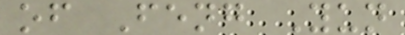of Feng Yun
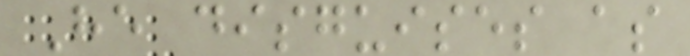He disguises as
